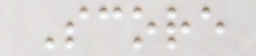Score
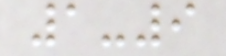1-9
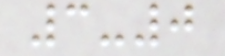3-0
